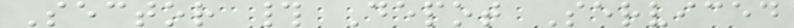Sector # Depot Serviced
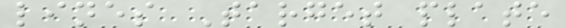lines Target plate
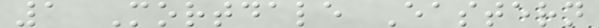1 Mortdale Eastern
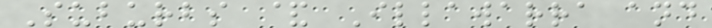Suburbs & Illawarra and
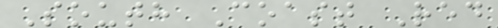South Coast Red
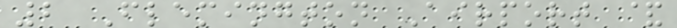2 Flemington Airport &
